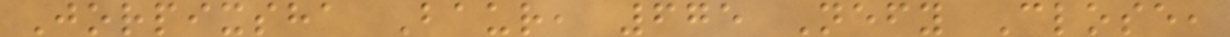Jorpixsha Baur, 675 Nefy Close,
